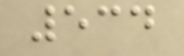534
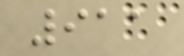911
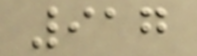917
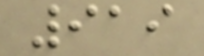919
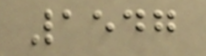1547
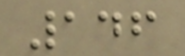146
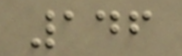146
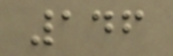146
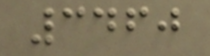3460
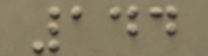144
